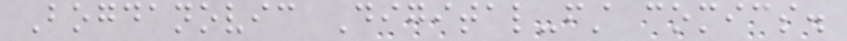Bogdanovic Digital-first comics.
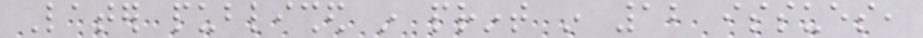Later published in print in 12 issues,
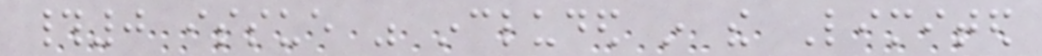#0 issue was included in the Limited
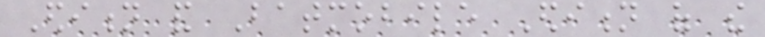Edition and Batmobile Edition of the
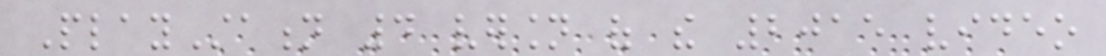PlayStation 4 version of the 2015 video
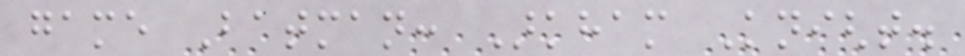game Batman: Arkham Knight.
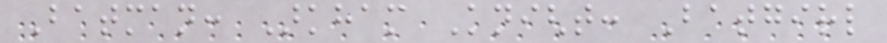Batman: Arkham Knight: Batgirl
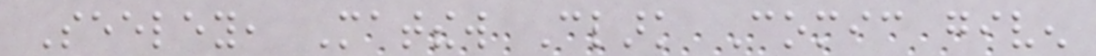Seeley, Matthew Clark Comic given
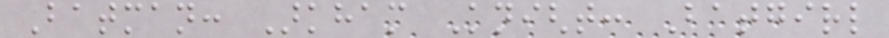Batman: Arkham Knight: Batgirl
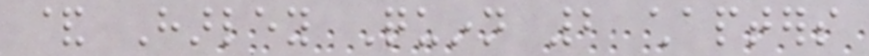& Harley Quinn 2 chapters
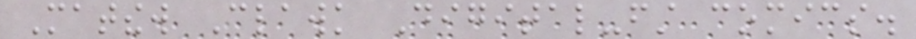Matthew Clawk Digital-first comics.
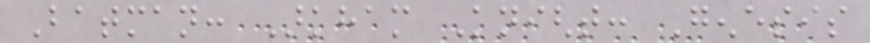Batman: Arkham Knight: Genesis
